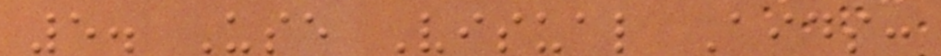5. Use Visual Aids:
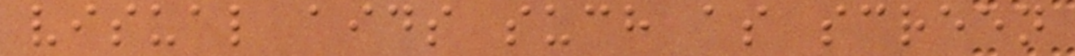visual aids such as screen
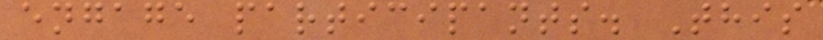engage participants. This
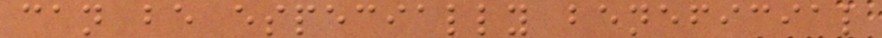can be especially beneficial
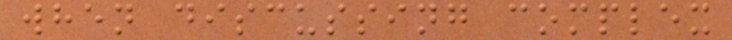when discussing complex
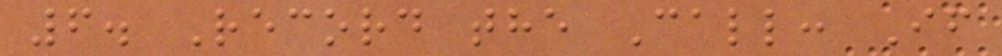6. Record the Call: If
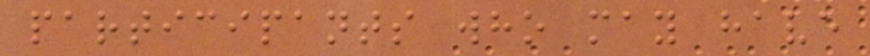participants who may have
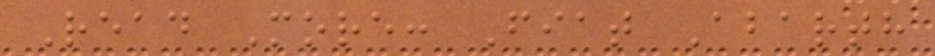Read More: Fiat Abarth
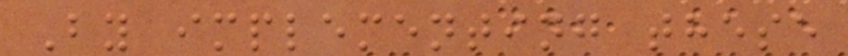By implementing these
